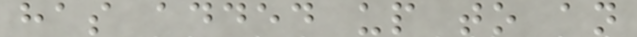has added up to an
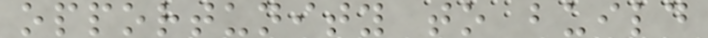opportunity to build
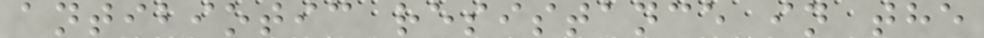antibiotic resistance in the
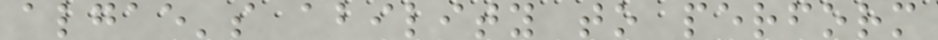algae's ability to perform
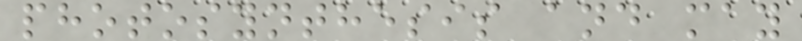photosynthesis and may
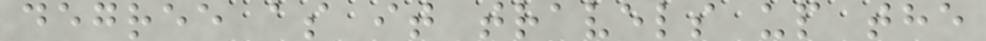degree as it travels up the
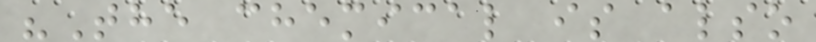"The chemical is also
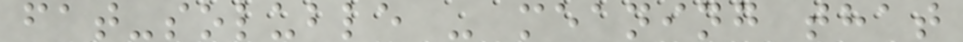fat-soluble - meaning that
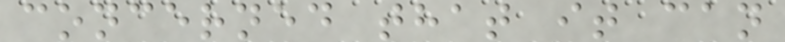concerned that it can
